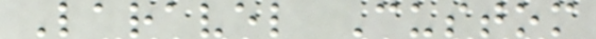Laravel Custom
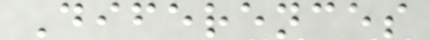Diferences
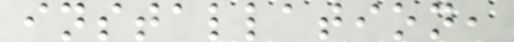installation,
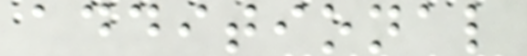additional
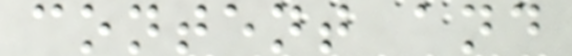content and
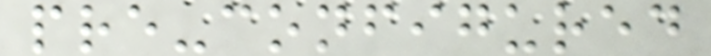pre-configured
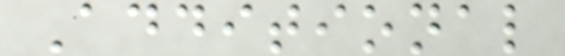Additional
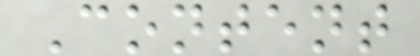Content
